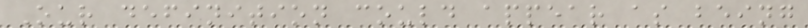Our definition could appear as being
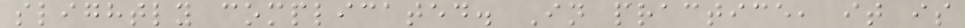slightly complicated. In practice, it is
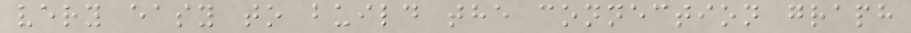very easy to build the connection graph
